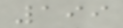199
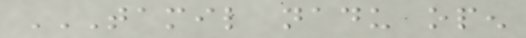TAMIL NADU OPEN
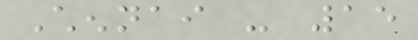Chennai - 15
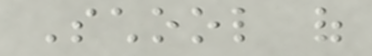School of
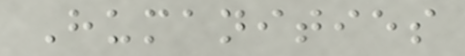Humanities
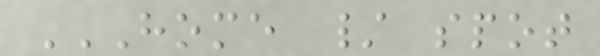HOME / SPOT
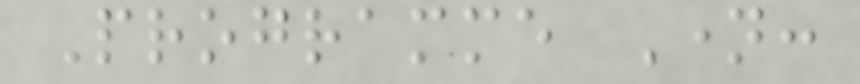Programme Name:
